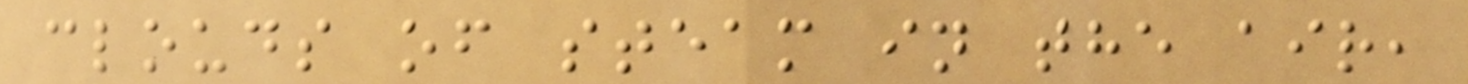clouds of steam in the air,
